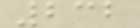232
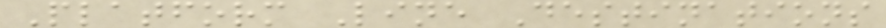Platform Line Destinations
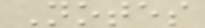Notes
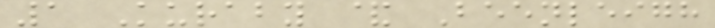1 Kuraby & Beenleigh
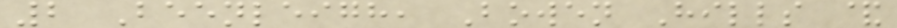2 Beenleigh, Bowen Hills &
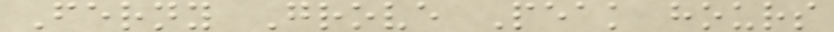Ferny Grove Peak hours
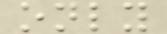only
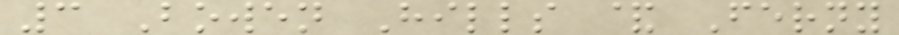3 Bowen Hills & Ferny
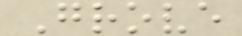Grove
